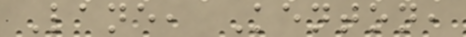Lane, Kenton,
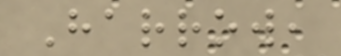Harrow,
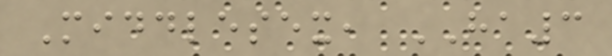Middlesex, HA3
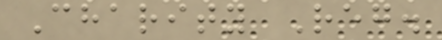Charity Reg.
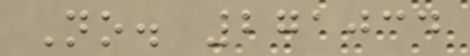No. 271034
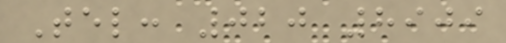Tel: 020 8909
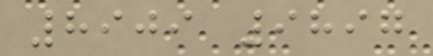8909 9897
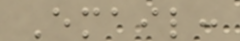Email:
